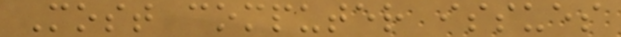Most computer issues
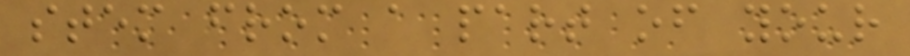stem from a part of your
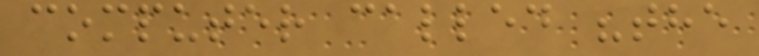computer called "the
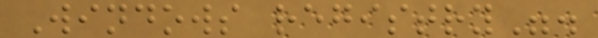Windows registry".
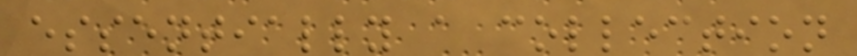essentially a collection
